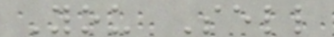You Sell
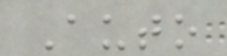Auto
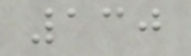130
